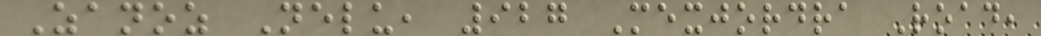Zanoz Nelu, 927 Mexjordra Road,
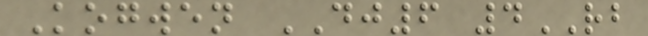Kogwen DJ6 4RB
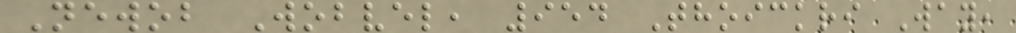Newob Wobvel, 954 Thoickri Way,
